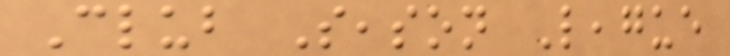Club Season League
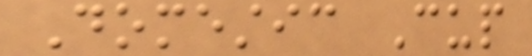Domestic Cup
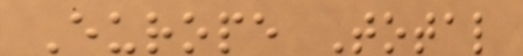Europe Total
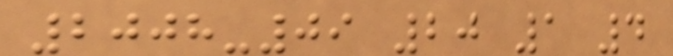2008-09 20 1 4
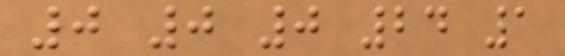0 0 0 24 1
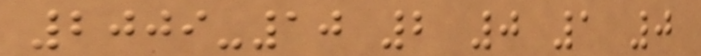2009-10 2 0 1 0
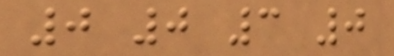0 0 3 0
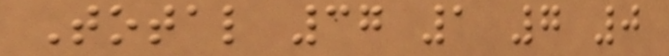Total 37 1 7 0
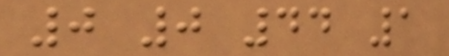0 0 44 1
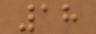18
